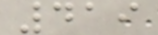419
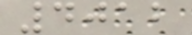4012
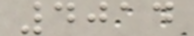4014
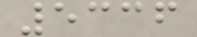5336
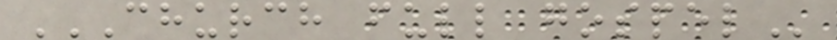CHURCH FULL GOSPEL
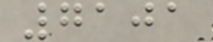7101
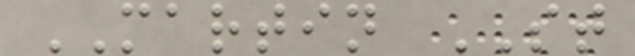MARTIN ST
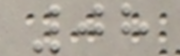08
